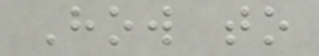How to
